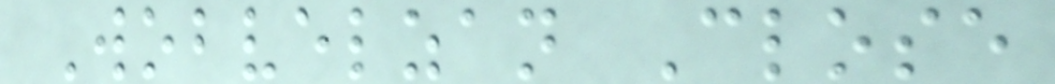Wobvelzan Close
